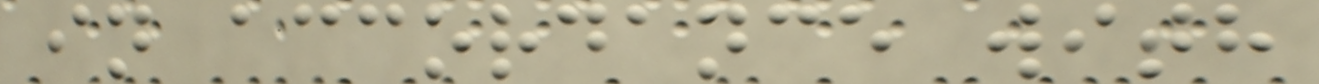in accordance with
